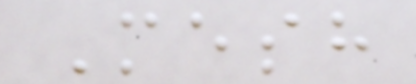Mesh
